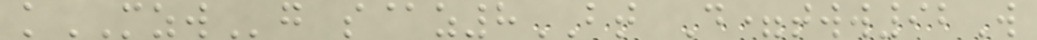kMZWg s@z8BT D=tww92W
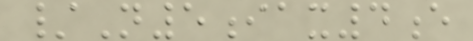/N5iax4e
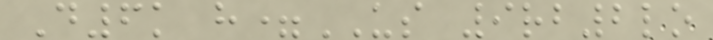D6k h=US 9rb2lo
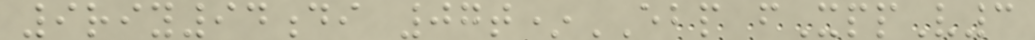9riy94di 07t*EBP fXppV3
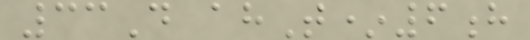33D ahT*6h
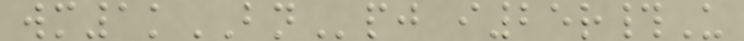wm1kBNpj i25r#U
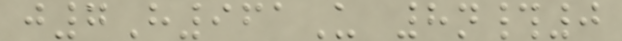j7H961U 8n#0
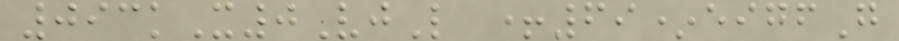093kX0VjL +69*eigfG
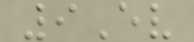9Ev
